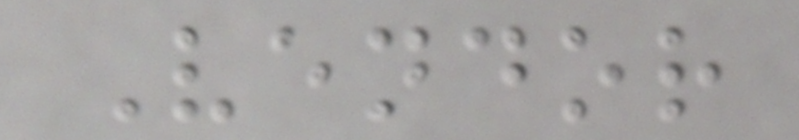Vendor
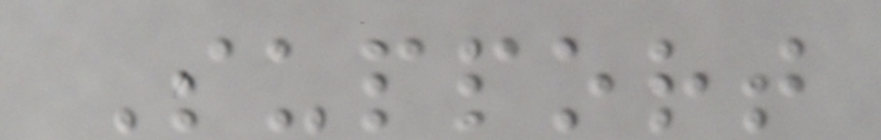Support
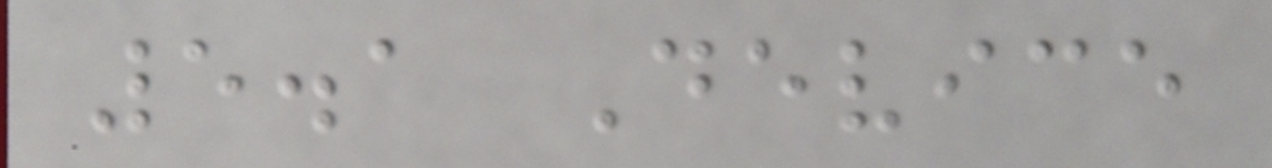5.1 Device
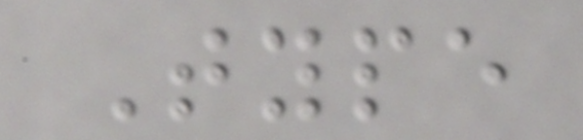Type
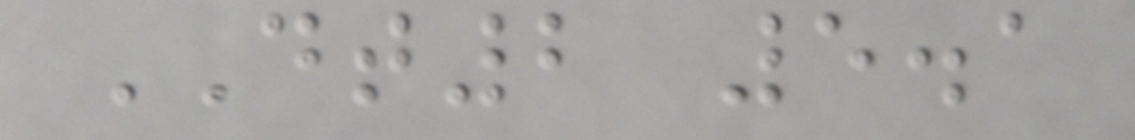DT2 5.1
